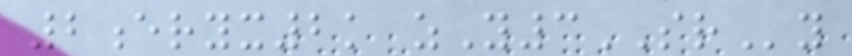2eryx2k zY3SRy
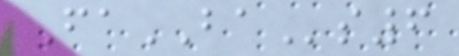FaBAs6
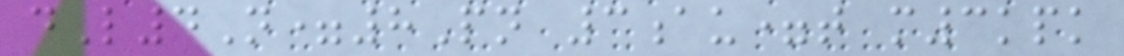dL4N=8Pn 3au=t m3kpk
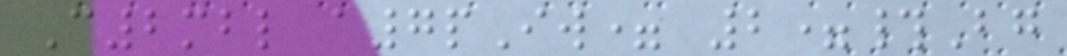C2mbl a7pIw= 2=#Bg
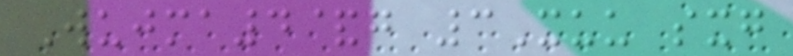Wujma4&g 3Xuu sxg
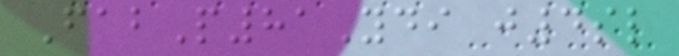FabP81Ydi j4sl
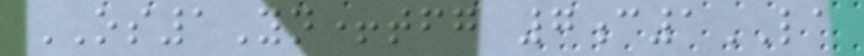OS1Yn+tfg 7c1LA
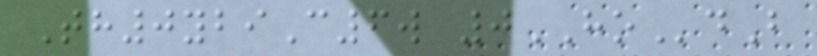Th0ybiC6w 0HOdB
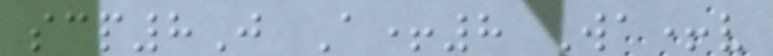scp8J A+8 Wa+v
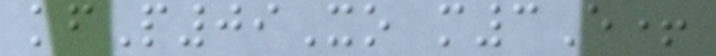kfP09Xo m3E+
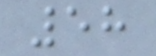58
